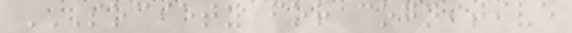SOCIETY FOR COGNITIVE
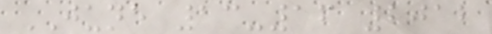JUNE 13-16 2012
